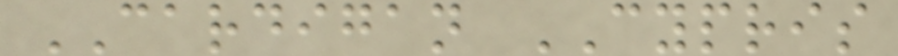CARDIGAN CYPRIS
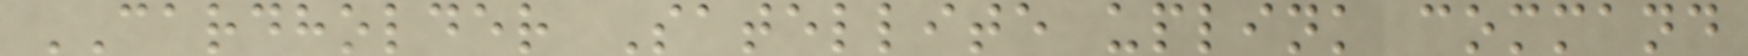CARDHOLDER Satellite uplink command
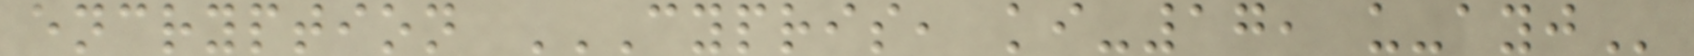encryption CYPRIS, KI-17, U-AYJ
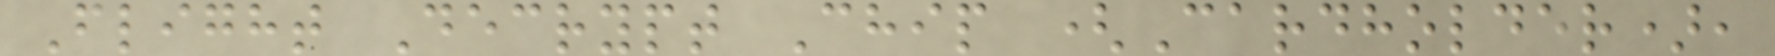Flight Decrypt Chip (Cardholder),
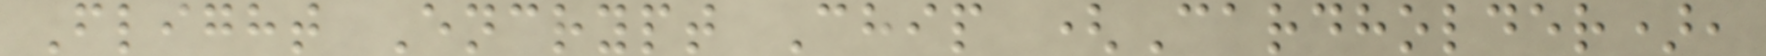Flight Encrypt Chip (Cardholder),
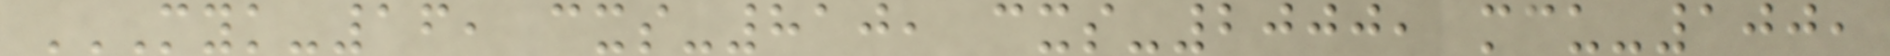MYK-16, CXS-810, CXS-2000, MCU-100,
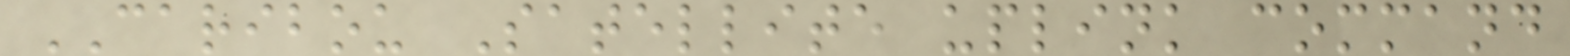CARIBOU Satellite uplink command
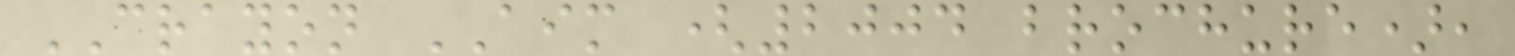CRAYON AIM (2004 brochure),
